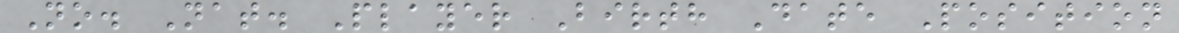No. Nat. Player Birth Date Position
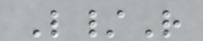L/R
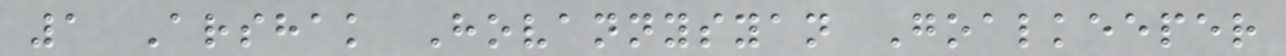1 Arshak Hovannysyan Goalkeeper
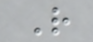R
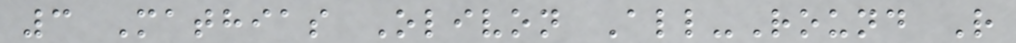3 Mathias Olivon All-Round R
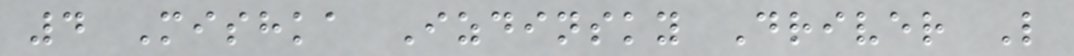4 Mishka Izdinsky Driver L
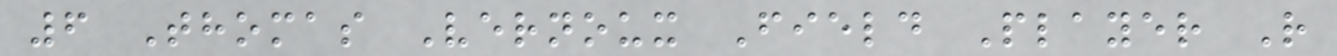6 Thomas Vernoux Field Player R
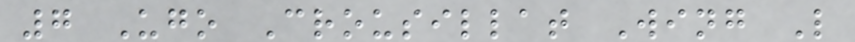7 Ugo Crousillat Wing L
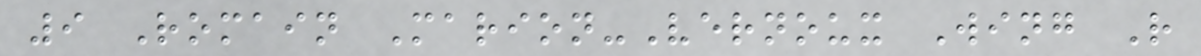9 Romain Marion-Vernoux Wing R
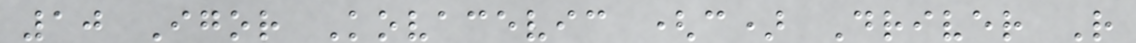10 Igor Kovacevic (c) Driver R
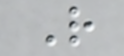R
